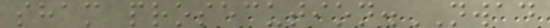sham prosecution.NWAD
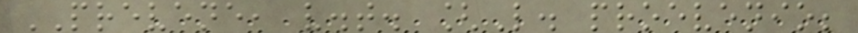PREVENE, v.t. [L. proevenio;
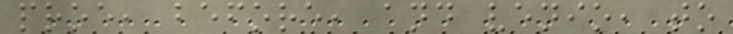proe, before, and venio, to
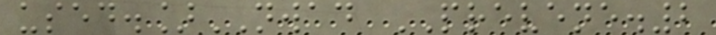used.]NWAD PREVENE.2
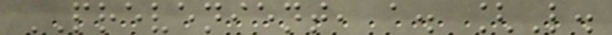PREVENIENT, a. [L.
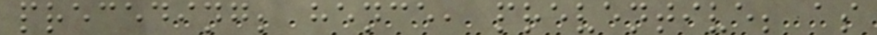preceding; hence, preventive; as
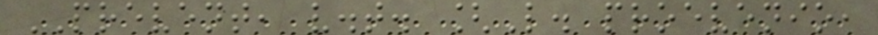PREVENT, v.t. [L. proevenio,
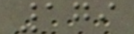179
